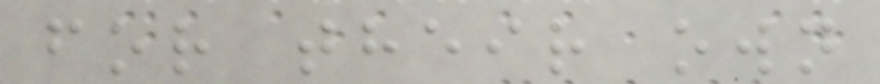for their own
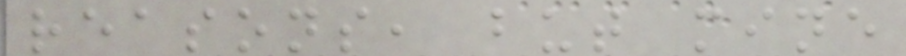reasons, but mine
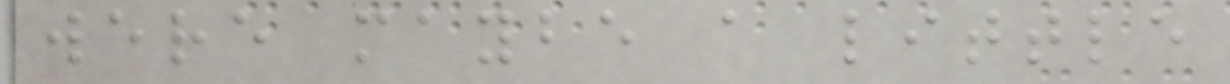were maybe a little
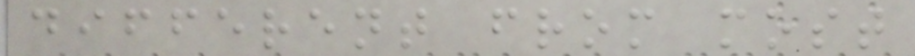different from most
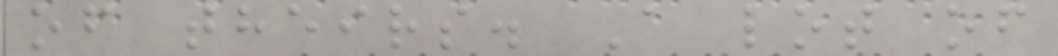of theirs. A lot of
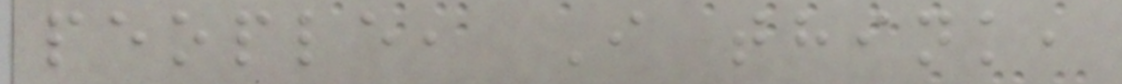people, I think,
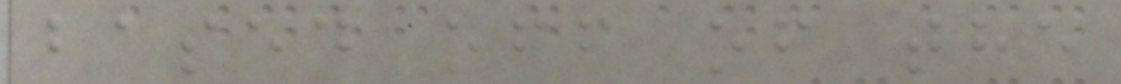based off of the
